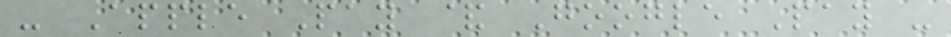- Apple Pay & Google Pay -
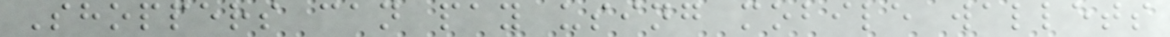Shoppers can pay using mobile wallets
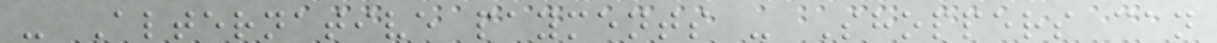- Alternative payments - Shoppers can
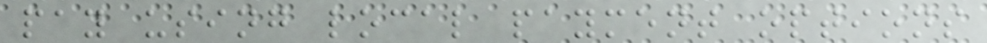pay using local payment options
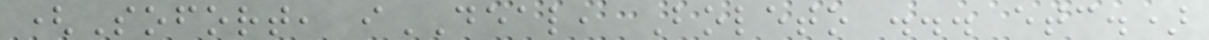(Sofort, iDEAL, Boleto ... etc.)
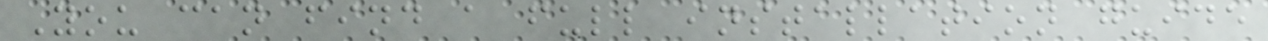You can find a full installation guide
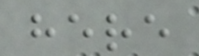here
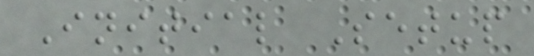Initial Setup
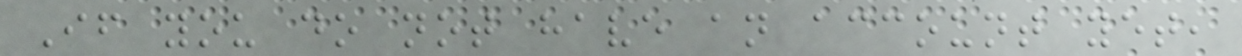If you do not have an account yet,
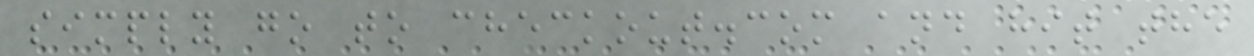simply go to checkout.com and hit the
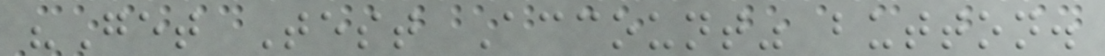"Get Test Account" button.
